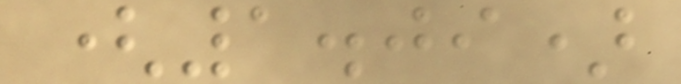(1.09)
